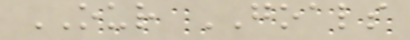OUR GOALS
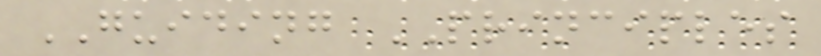GUIDING PRINCIPLES
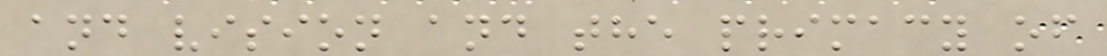and vision and the primacy of
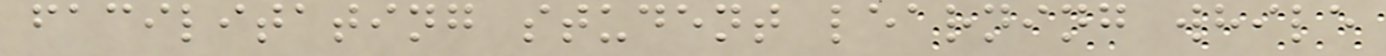facilitating student learning while
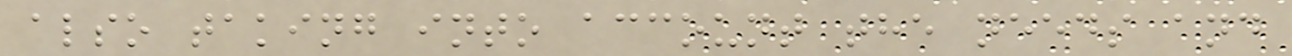also taking into account the needs and
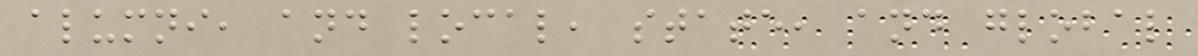alumni, and local, state, and global
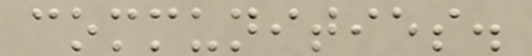communities.
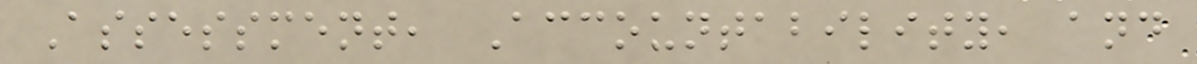Assessment, Accountability, and
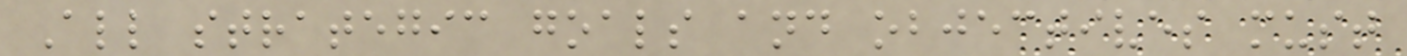All strategic goals and objectives must
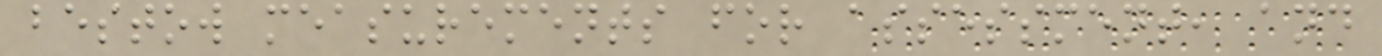bestow measurements for assessment, and
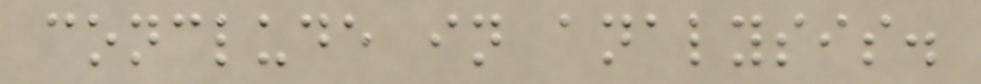conclude in analysis.
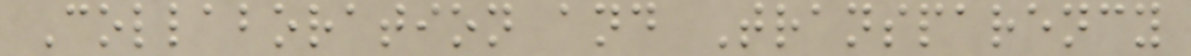Collaboration and Transparency
